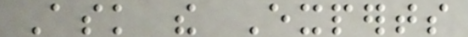Ask the Experts
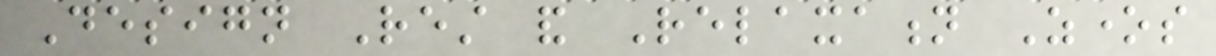Design Rest and Relaxation Zones
